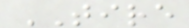TIRE
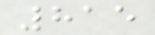815
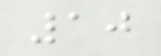10
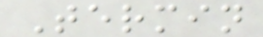Termin
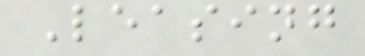Leasing
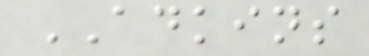ADKINS
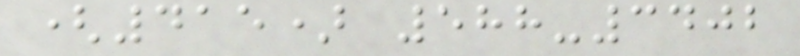(415) 588-3402
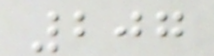207
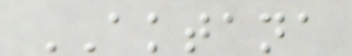AKTANA
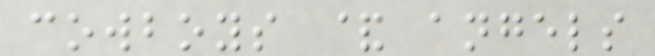cowboys & angels
